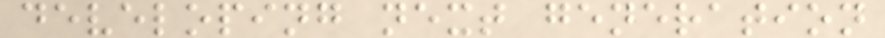developing next generation
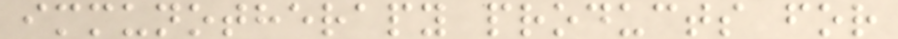immunotherapy products for
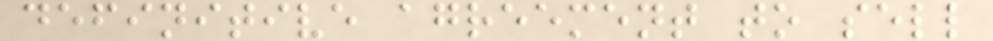definitive agreement to sell
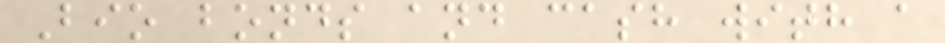Bio bonds and cash with a
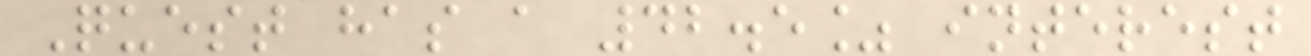Quest has a 42.5% interest
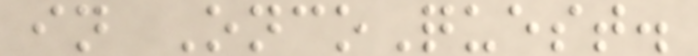in OncoQuest.
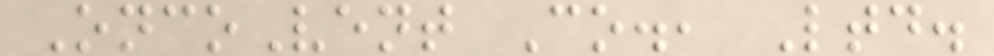OncoVent Co., Ltd.
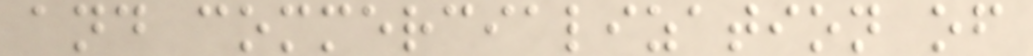and commercialization of
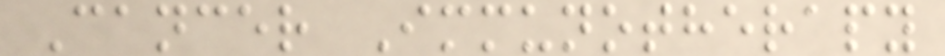Cancer Immunotherapy
